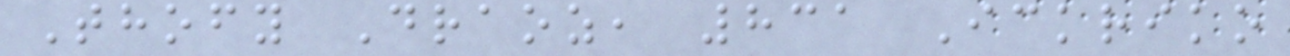Thofy Draoz, 831 Ickriko
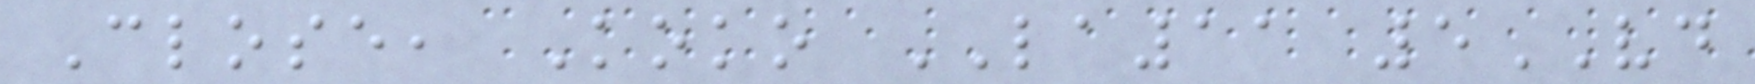Close, Koko LA11 5VD
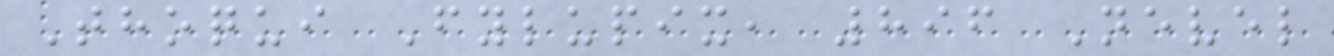Thoqui Fylupix, 896 Nevel
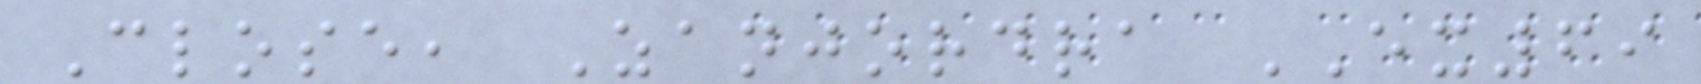Close, Zanjordra EX69
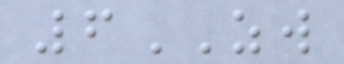6ZW
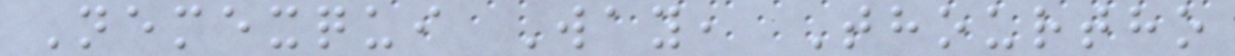Nemexqui Way, Thourtho
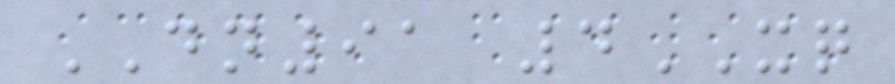DN91 4XQ
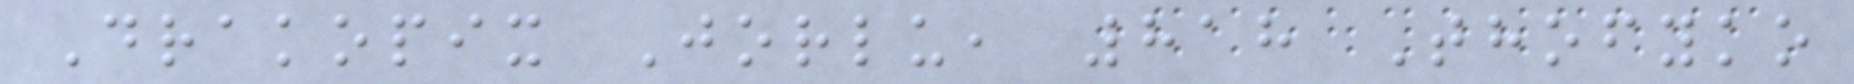Drakopix Jorlu, 818 Thofyko
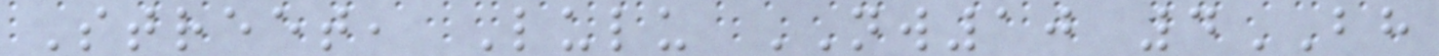Street, Lulu NW10 4BH
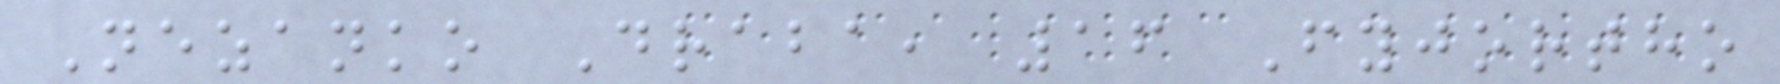Nezanko Draba, 16 Fyjortho
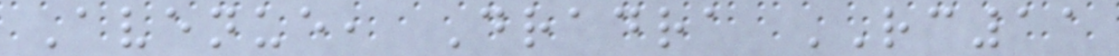Avenue, Dradra RC11
